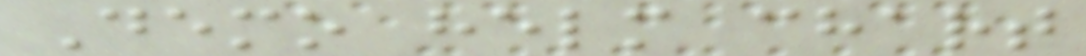Demo helm chart
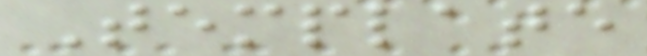Template
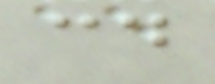cd
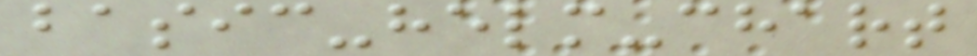basic-helm-chart
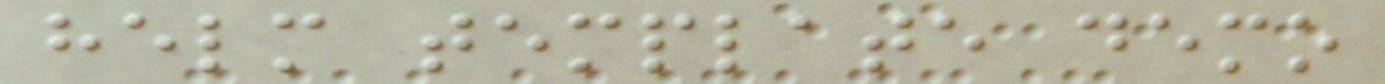helm template demo
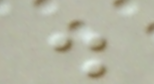.
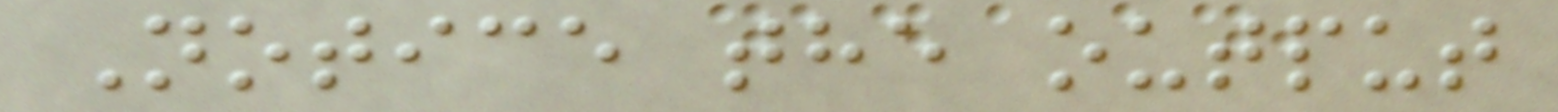Notice the output
